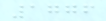1776
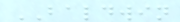BALDWIN
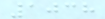1038
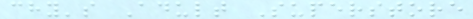chy's Adult Superstore
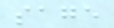sage
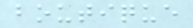boutique
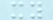xy
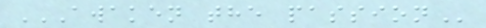AWAKEN THE PASSION
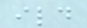ild
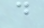d
